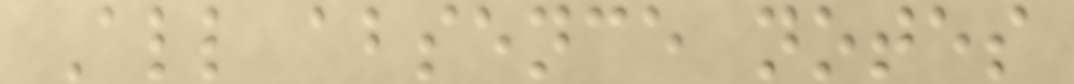All absence notes
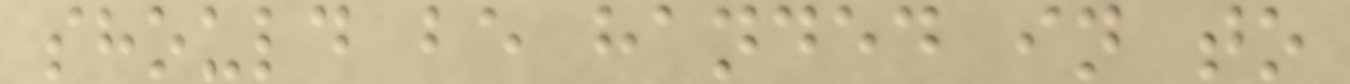should be handed in to
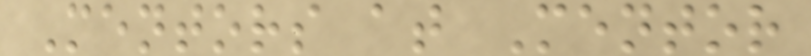Mentors at Mentor
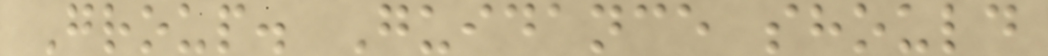Group. Guidance should
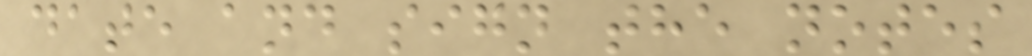date and sign the notes
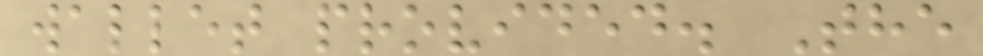wallet provided. The
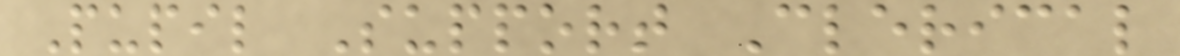Pupil Support Clerical
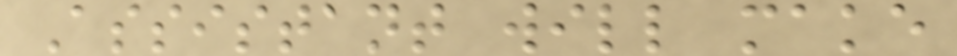Assistant will make
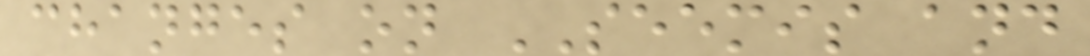changes on SEEMIS and
